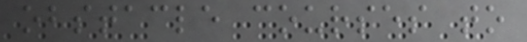obstacle courses to
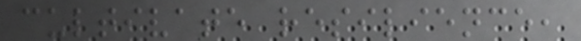cultivate resilience,
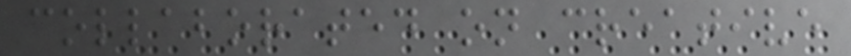collaborated on creative
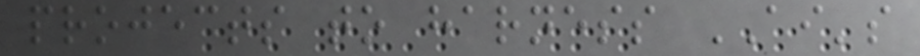projects to harness AI's
